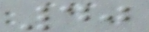40
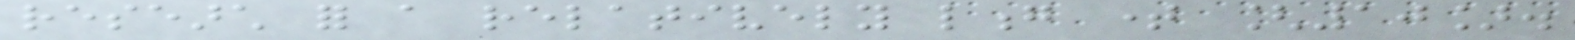research for a relatively long time [10].
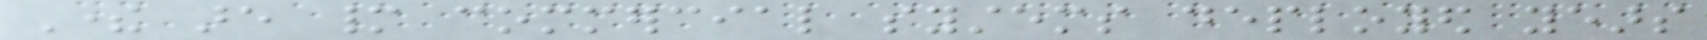There are many commercial systems deployed years
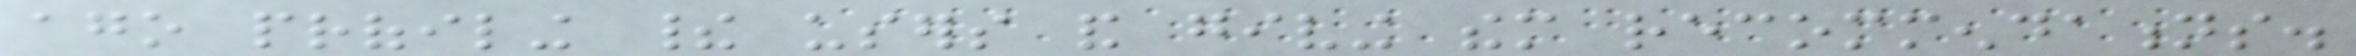ago profiling their users and giving them recommendations.
